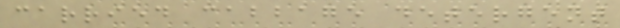carried cabbage detergent
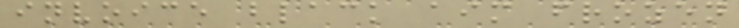invoice black aim frozen
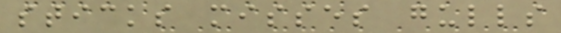sticks misses gulls
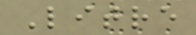Litre
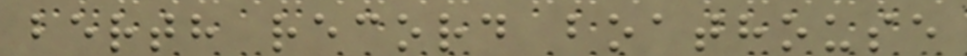berth record boathouse
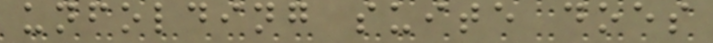unfolding suite does
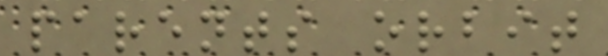parents orbit
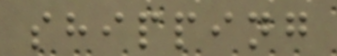shipping
